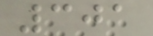301
